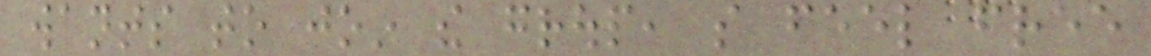wants to join the group, so feel free
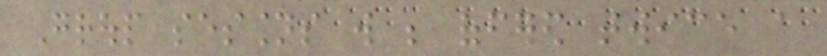Group sessions will be offered twice a
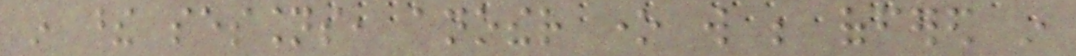in these sessions, another one will be offered in
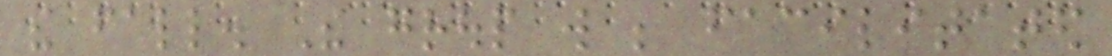the fall. The group will be facilitated
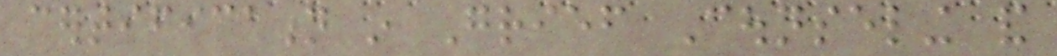certification in Grief Counseling and
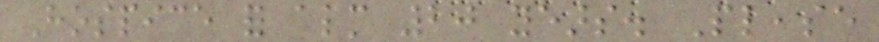Hospice for almost 20 years. Please
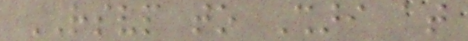RSVP to Shari at
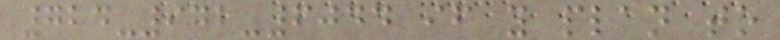724-972-6044 if you plan to
